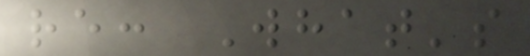re: What's
